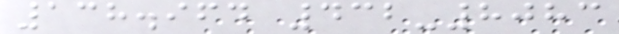138.964 432-8083
